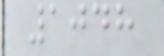1048
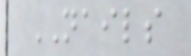NAILS
